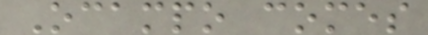Ocampo comes
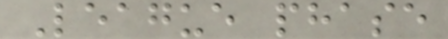League phase
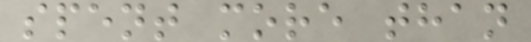spent more than
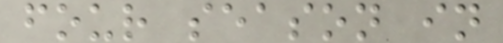four season in
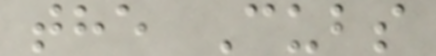the Cubs
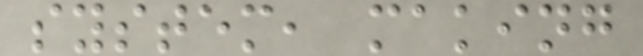system, making
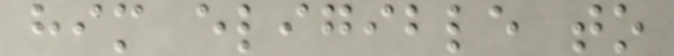him eligible to
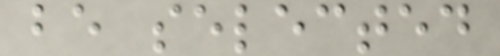be selected
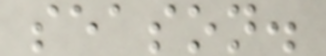season.
